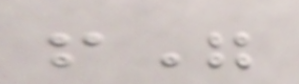!"
